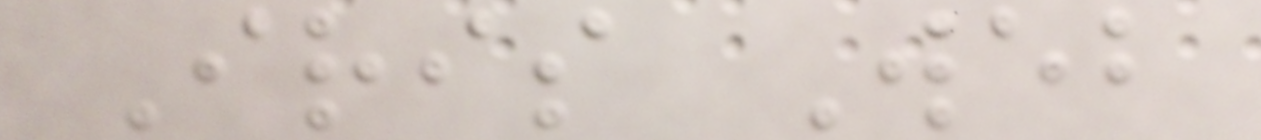Iris Web
